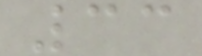33
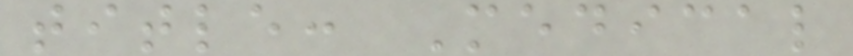title: Medical
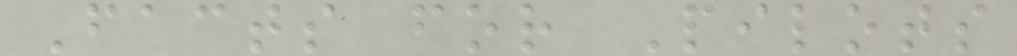Facts for Pilots
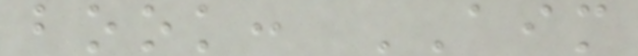book: AIM
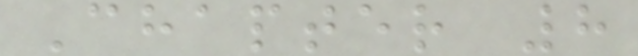Chapter 8
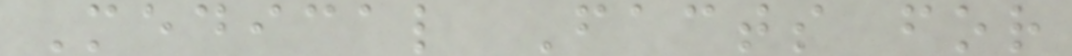Medical Facts for
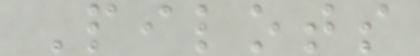Pilots
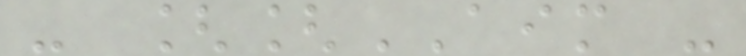- [[AIM -
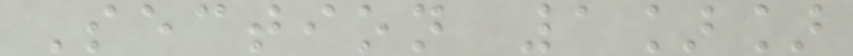Section 1]]
